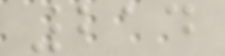214
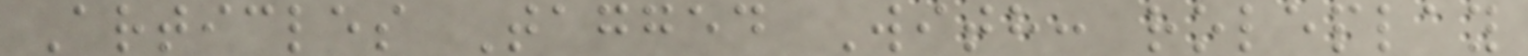Articles Tagged With: roleplay
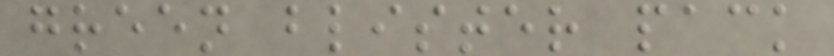green blister pack
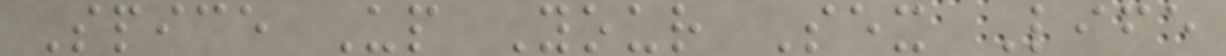Spice Up Your Sex Life
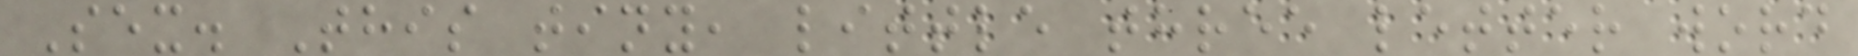Sex. This tiny, little three letter word
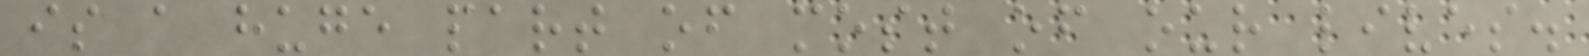is a huge part of most of our lives.
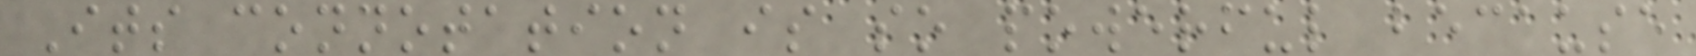Its connotation is so powerful because
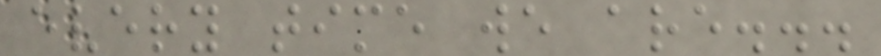every time we are...
